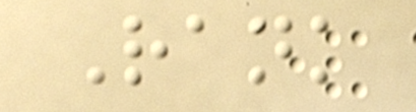Rank
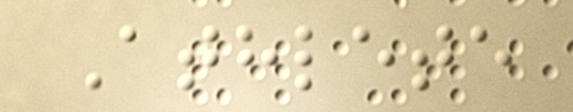Athlete
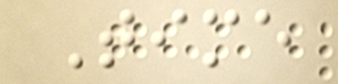Time
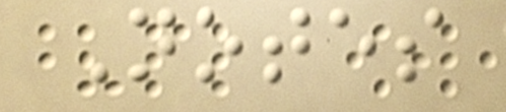Notes
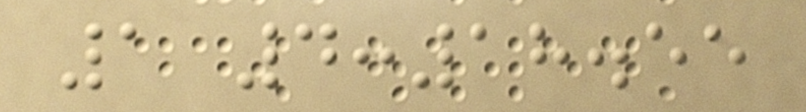1 4:18.55
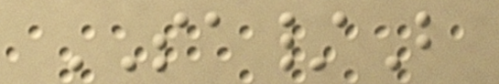SA/B
